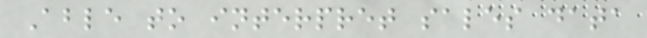Able to interpret sales data
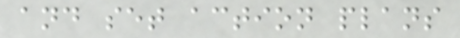and set action plans
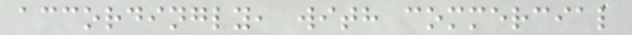accordingly, with commercial
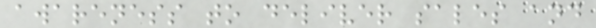awareness to deliver sales and
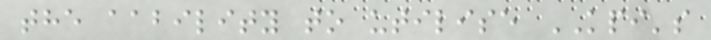the aability to utilise KPI's
